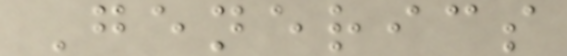Generics
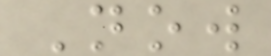Now
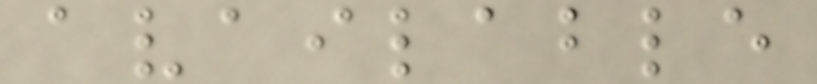available
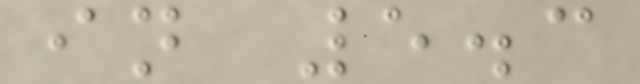in 5.3
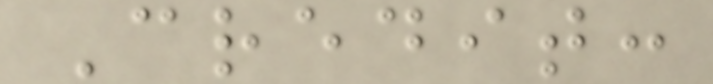Credit:
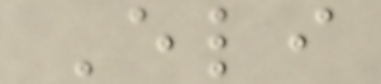Eli
